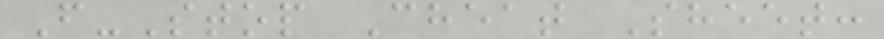F-Stop Cheat Sheet:
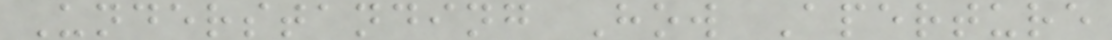Understanding How Aperture
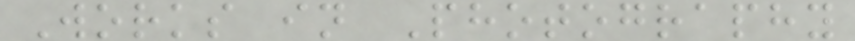Works in Photography
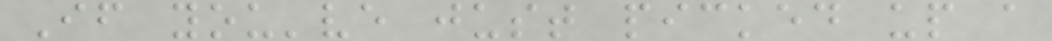If you've just picked up a
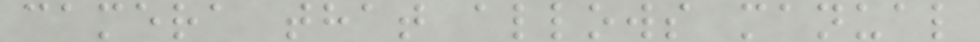camera that allows manual
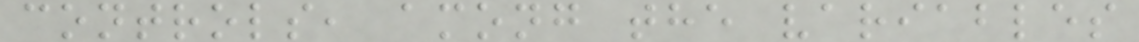controls, among the variables
